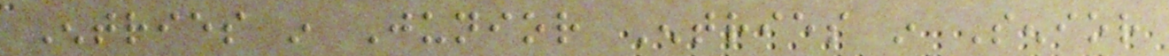Entries in Junior Entries in Senior
